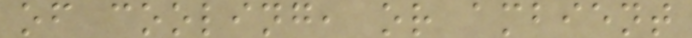of cooling, or ambient
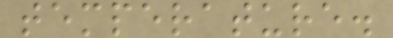temperature.
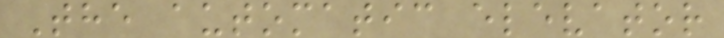The automatic elevator
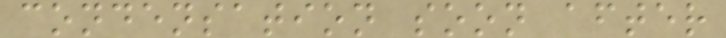condensation soon after
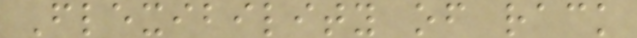Flexibility of rack
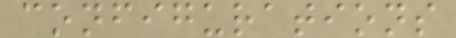configurations
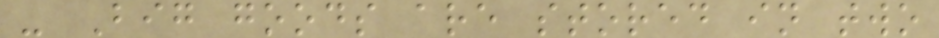- Big goods are stored in two
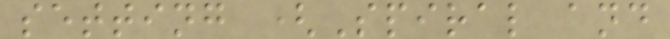setting (Spiral and
